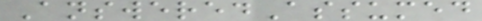AnsweredAssumed
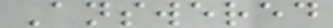Answered
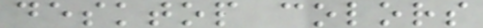desktop colors
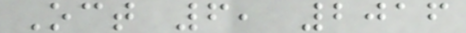Oct 6, 2016
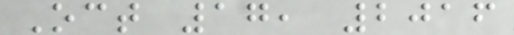Oct 17, 2016
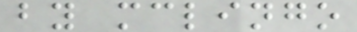by mclingo
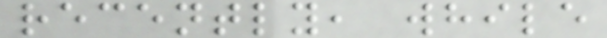recently, while
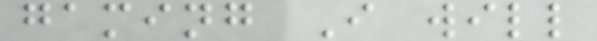gaming I will
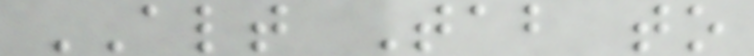ALT Tab to
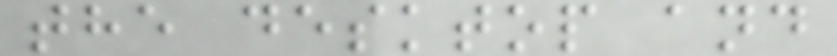the desktop and
